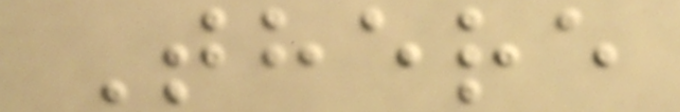There
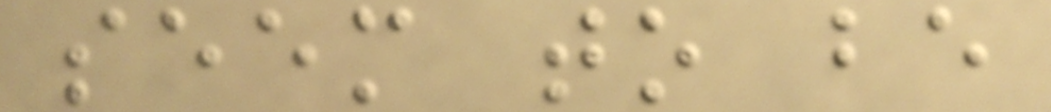seem to be
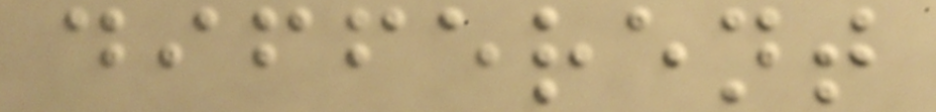different
